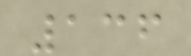136
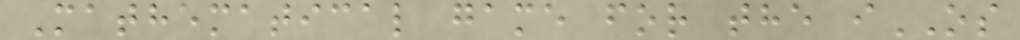Mathematical game for the iOS
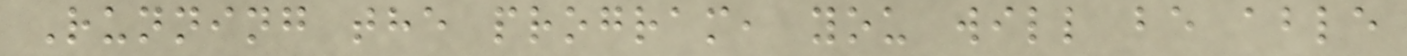Running the program, you will be able
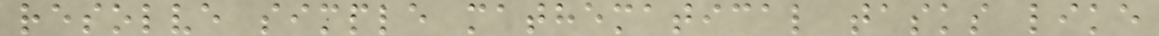resolve simple mathematical tasks like
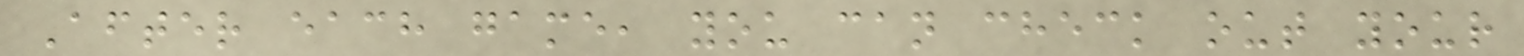After each game, you can check out your
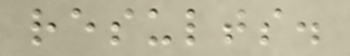results.
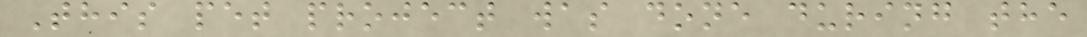This pet project was done during the
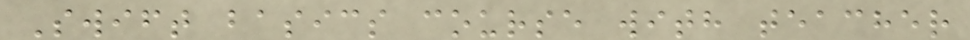Swift basics course with teacher
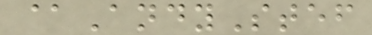@AndyStef
